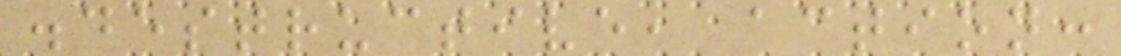.destructive, action:
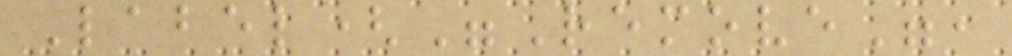Label("Remove",
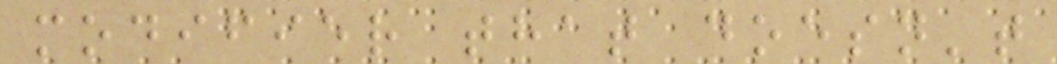modifier that doesn't
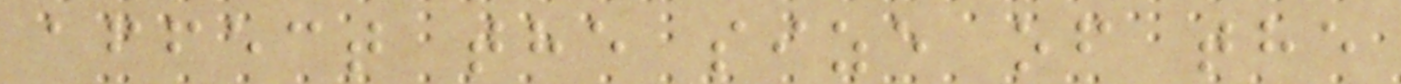affect the size of the
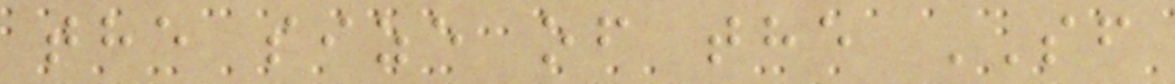the size of the SF
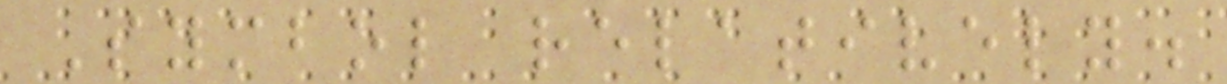Symbol relatively.
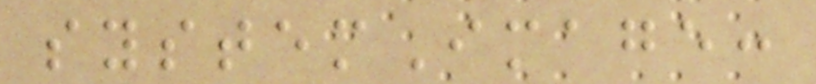systemImage:
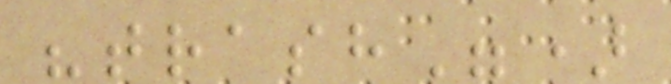"trash")
